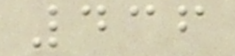436
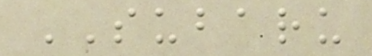SUBARU
